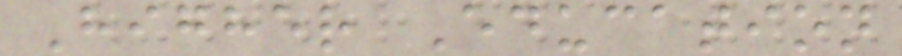Higher Education
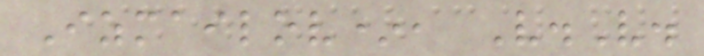Izmailov*, V.V.
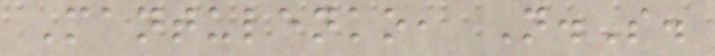Mantulenko, N.S.
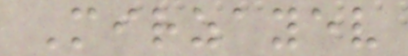Mirzayev
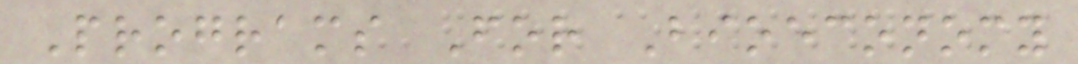Programs For Bioeconomy
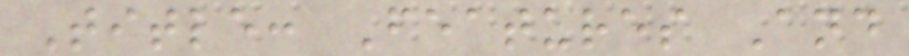Title: Features And
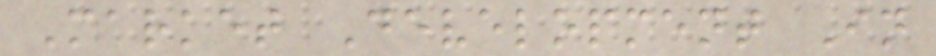Market Development In
